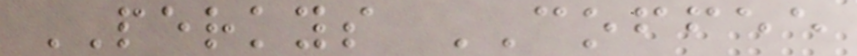PERKYS COFFEE
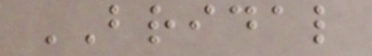BRIDAL
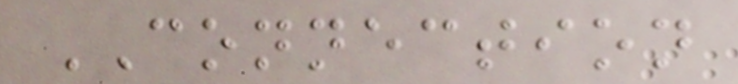CONNECTION
